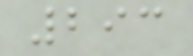293
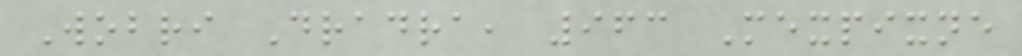Wobri Dradra, 963 Mexpixne
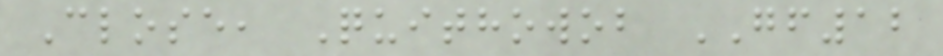Close, Quithowob GF12
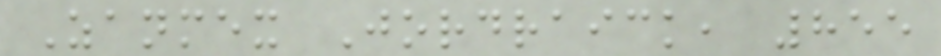Zanmex Jordraick, 855
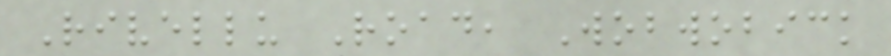Rivellu Road, Wobwobick
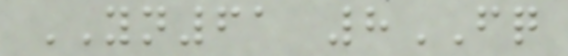YN61 8FQ
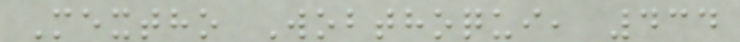Mextho Wobthoqui, 434
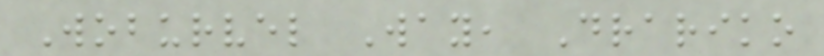Woburvel Way, Drariko
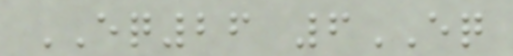EQ26 6EQ
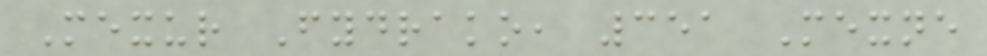Mexur Fydrako, 351 Mexne
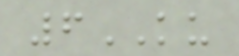6KU
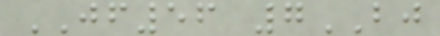JF56 7BJ
